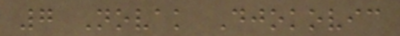7 Novak Djokovic
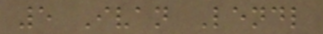5 Ivan Lendl
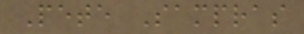Pete Sampras
